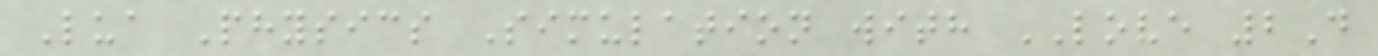Lua Physics Simulation with LOVE 2D
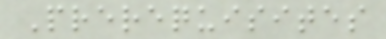Prerequisites
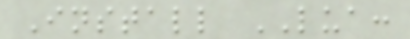Install LUA:
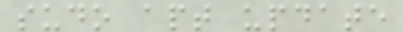sudo apt update
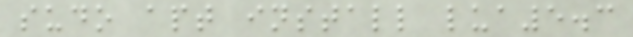sudo apt install lua5.3
